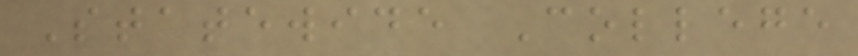Statewide College
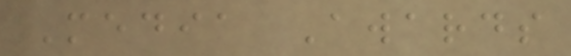Media Awards
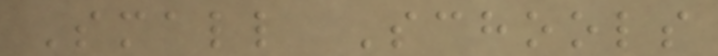Small Schools
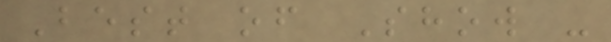Best of Show -
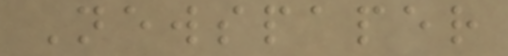Newspaper
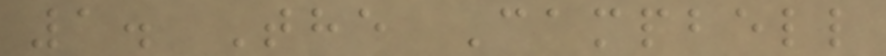1. The Campbell
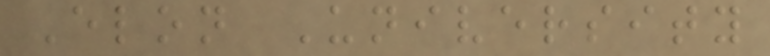Elon University
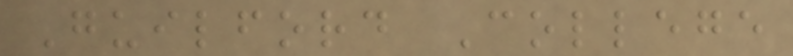Guilford College
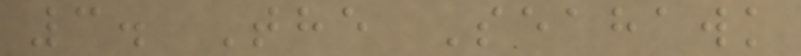3. The Seahawk
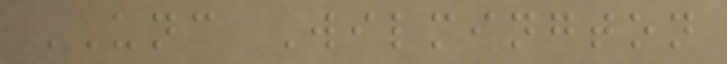UNC Wilmington
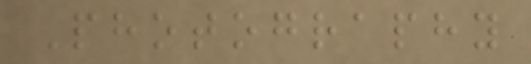Photography
